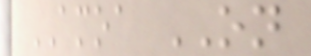AMOA ON
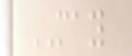MAY
